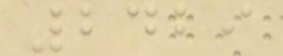2429
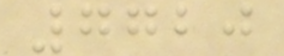7720
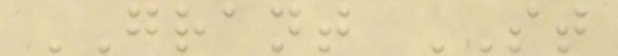GRANT ST
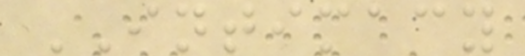INTIMACY
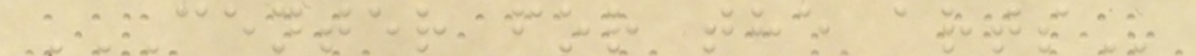CENTER FOR THE ARTS
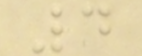4
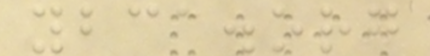ybca.org
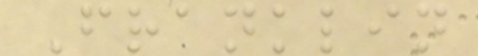Franklin
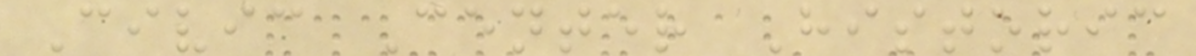Civic Center Historic
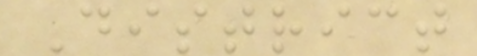District
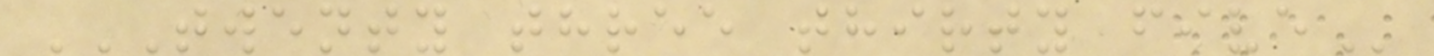TWENTY THREE THIRTY FIVE
